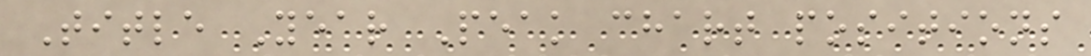Title Year Peak chart positions
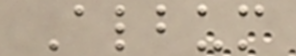Album
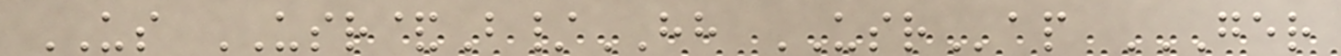US USR&B/HH USRap GER
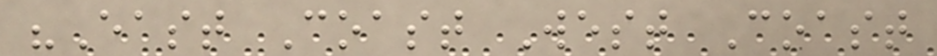"East Coast West Coast
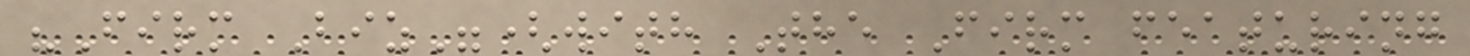"Firm Biz"(with The Firm featuring
